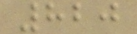820
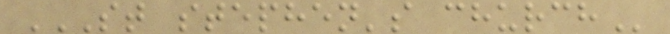ST STEPHEN'S CHURCH
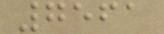7561
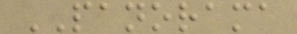PANORAMA
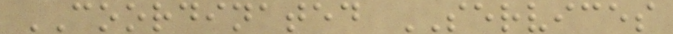COORDINATED SERVICES
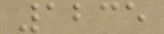1235
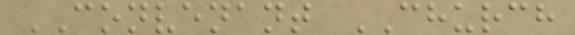CONVENANT CHURCH
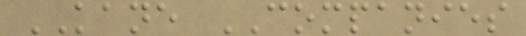KANE COMPANIES
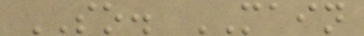SO. MAIN
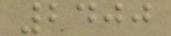2400
